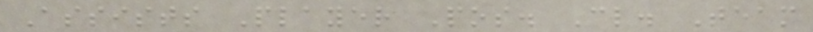Assists Player Pos. Cl. Team
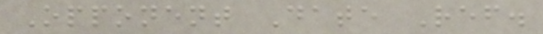Opponent Date Ref.
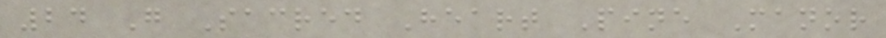24 G Sacred Heart Pine Manor
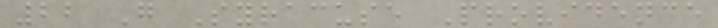22 G Syracuse Providence
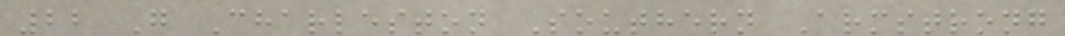22 G Charleston Southern Armstrong
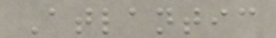Atlantic
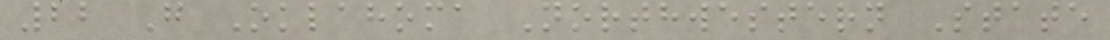22 G Oklahoma Northwestern State
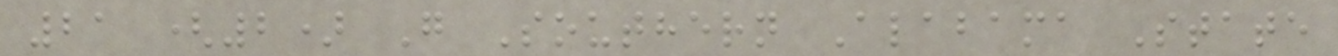21 (2) G Southern Alabama State
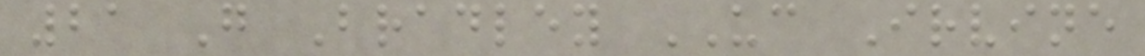21 G Bradley UC Irvine
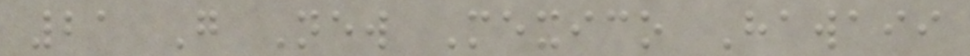21 G New Mexico Hawaii
